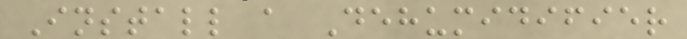Install a Dehumidifier
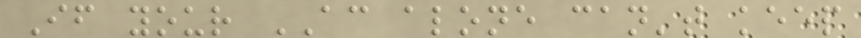If your AC alone can't keep
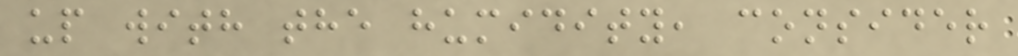up with the humidity, consider
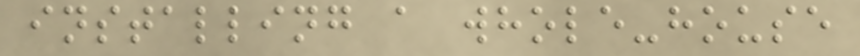installing a whole-house
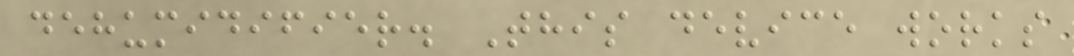dehumidifier. This device works
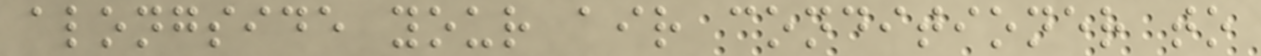alongside your air conditioner to
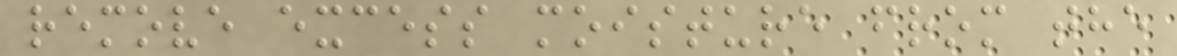remove excess moisture from the
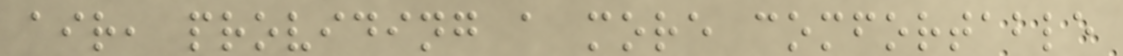air, providing a more comfortable
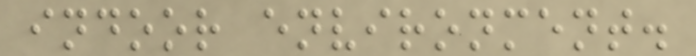indoor environment.
